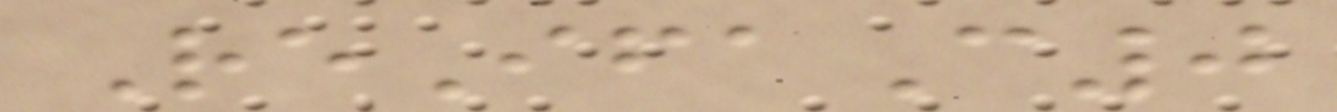ReIfaC0
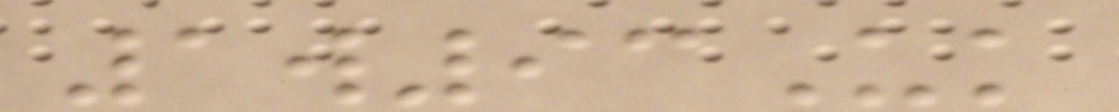1w93Uk
